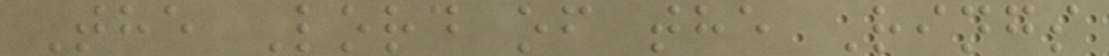The Lord of the Rings
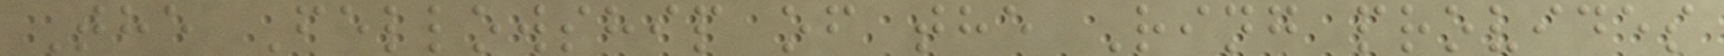The Fellowship of the Ring provides
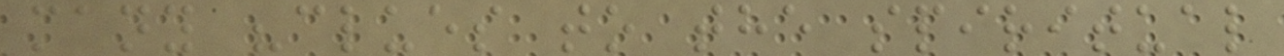many "clues to the spiritual
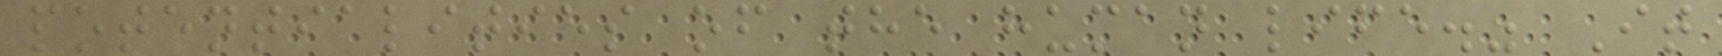potentialities of the human life." It
